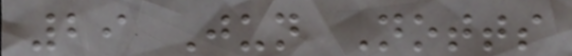29 Jun Notts
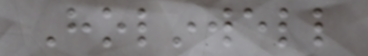Holinwell
